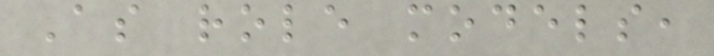As role models,
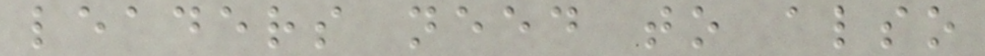leaders need to also
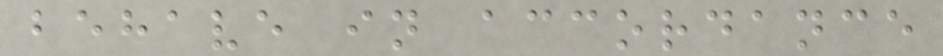behave in accordance
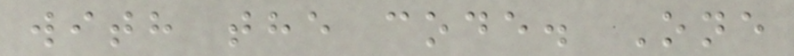with the code. One
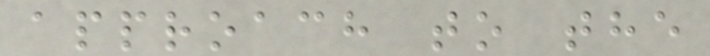approach to the
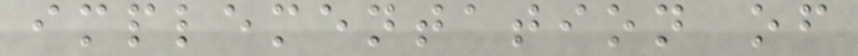implementation of
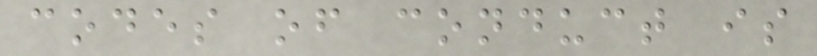codes of conduct is
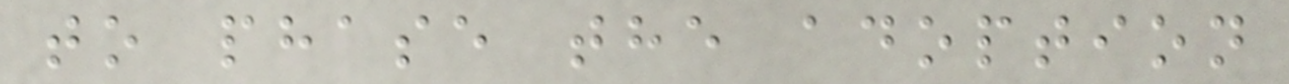to phase the adoption
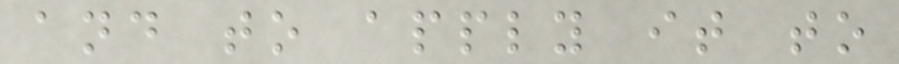and to apply it to
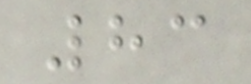83
